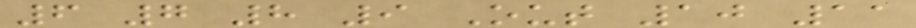6 7 8 9 Out 10 11
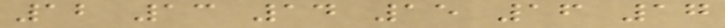12 13 14 15 16 17
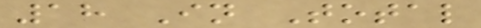18 In Total
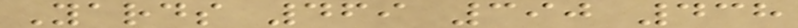Yards 469 390 438
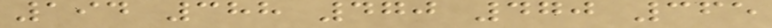194 388 470 470 365
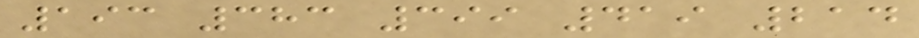193 383 399 419 214
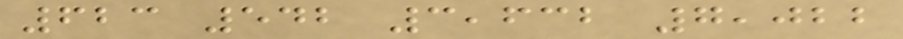623 542 3,632 7,022
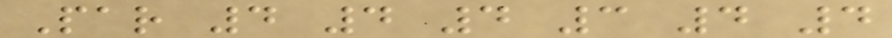Par 4 4 4 3 4 4
